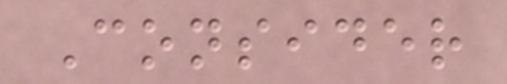Consider
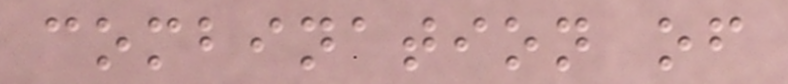combination of
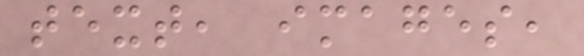text, images,
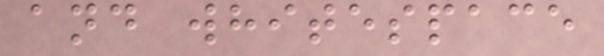and whitespace
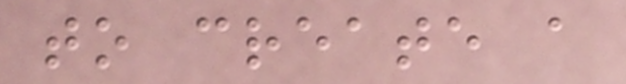to create a
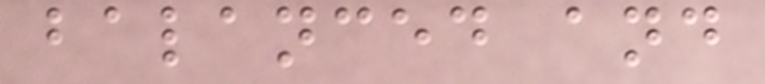balanced and
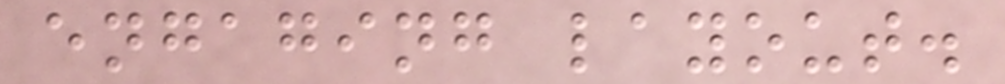engaging layout.
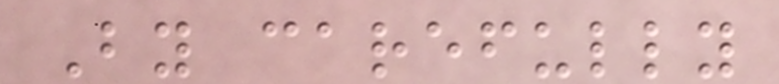By carefully
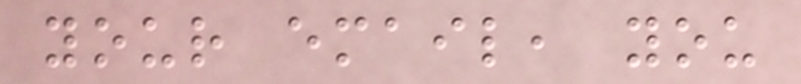your email, you
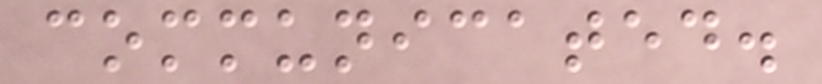communicated.
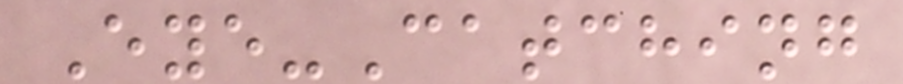Eye-Catching
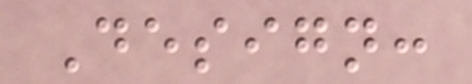Design:
